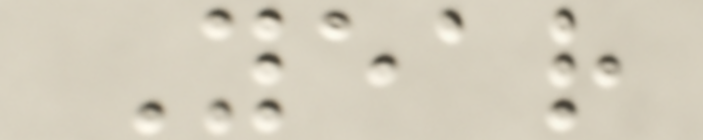Year
